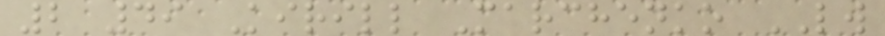2 49 Kirill Marchenko LW
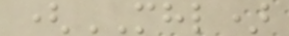(MHL)
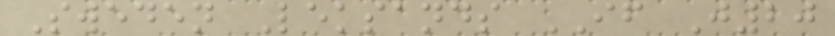Sweden Leksands IF J20
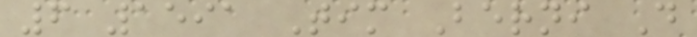6 1591 Tim Berni D
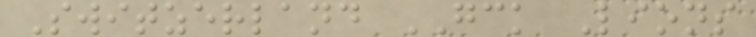Switzerland GCK Lions
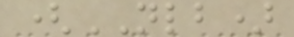(NLB)
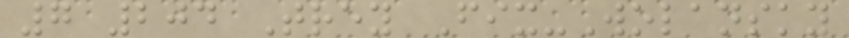7 204 Trey Fix-Wolansky
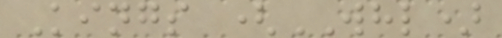Kings (WHL)
